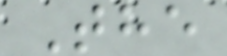The
